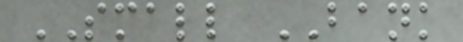SMALL BANK
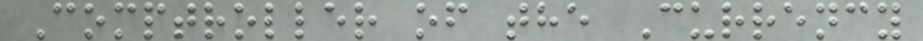Comptroller of the Currency
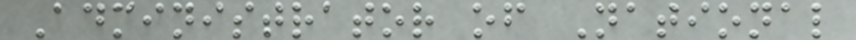Administrator of National
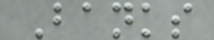Banks
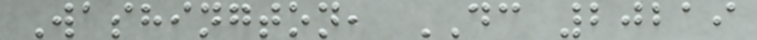Washington, DC 20219
